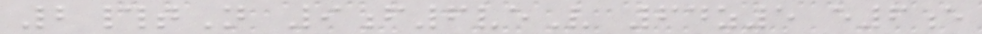2#tN 9f6veV 64z5 e6e
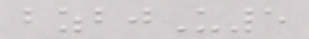bzbjU5
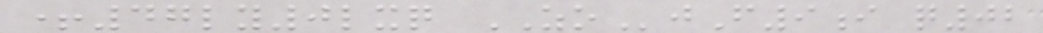+47ly0lxq ZOjF9i q02
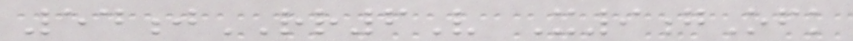54jRR6V X9gOfk
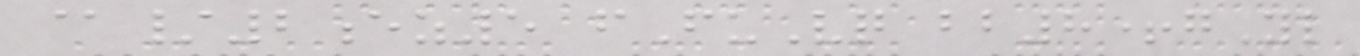@/2ez5 fFuVq bb8+gYl
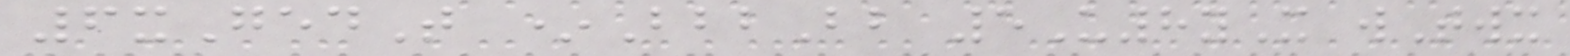6xGedT *BbbBb 5U8yX wTwx
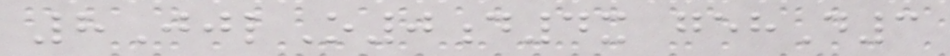8JjlO0d4x gehD3
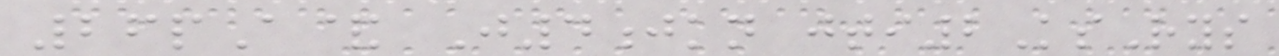26pA& J4jkn jti2KsRys
